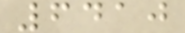6410
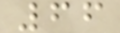66
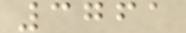3761
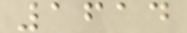1614
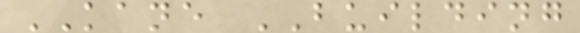KANE BUILDING
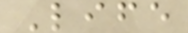Life
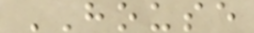HOUSE
